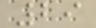29
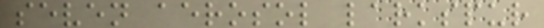seven aerosol larkspur
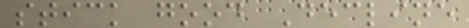stick good Decline
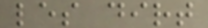les dirt
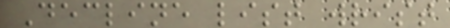Decline list wrist
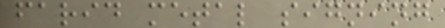farid metal signing
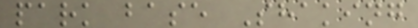park base Shaking
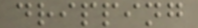dripping
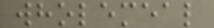wholemeal
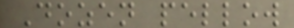Dozen pellow
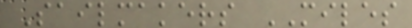Sailmakers MILES
